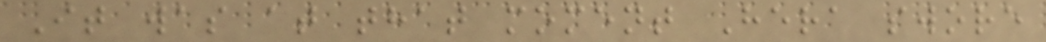It was at that moment Hera swore
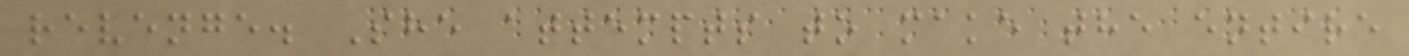revenge. She attempts to make the entire
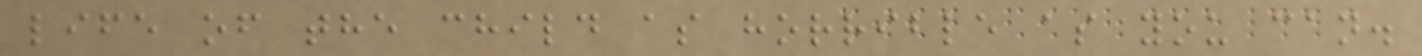life of the child as horrible as you can.
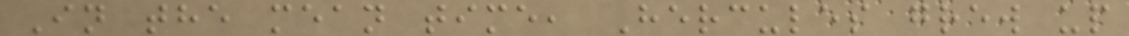In the mean time, Hercules grew up
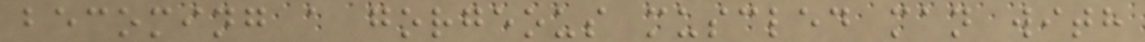becoming a gorgeous muscled man with
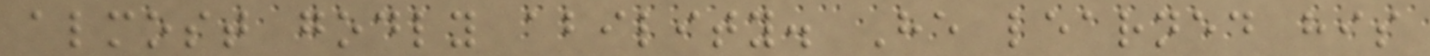almost godly ability. He learned his
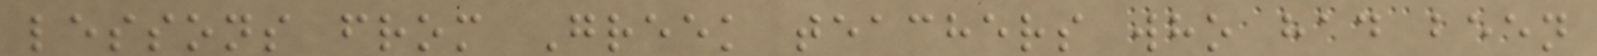lessons from Greek teachers who had been
